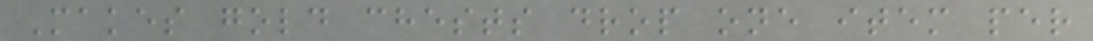Makes gold chests drop one item per
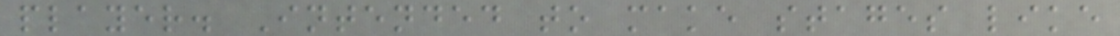player. Intended to make stages like
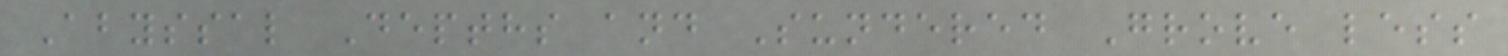Abyssal Depths and Sundered Grove less
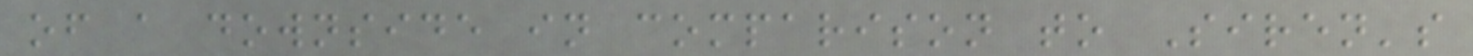of a downside in comparison to Siren's
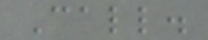Call.
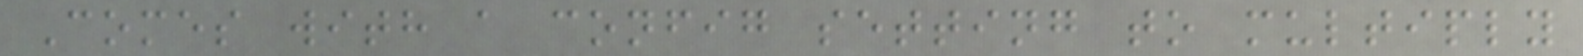Comes with a config setting to multiply
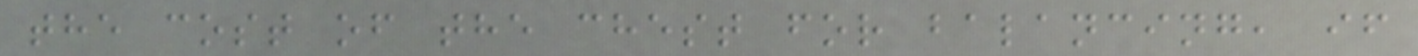the cost of the chest for balancing, if
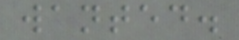wanted.
